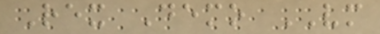Rex Demo VM
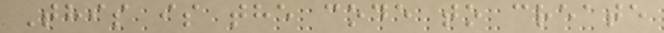This is the code to create
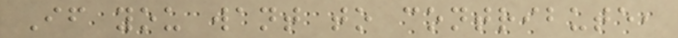If you want to contribute,
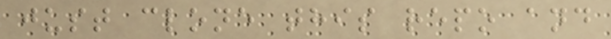just clone this repo and
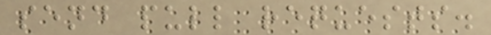send pull requests.
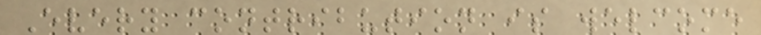Every contribution is welcome
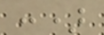:)
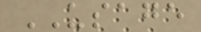USAGE
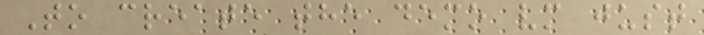To create the demo vm just
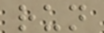run
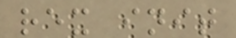rex init
